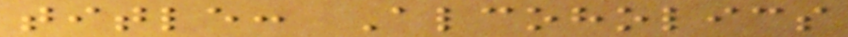title: Alcoholics
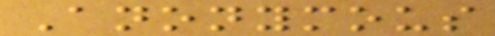Anonymous
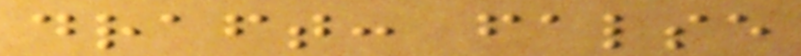draft: false
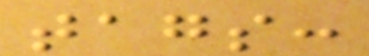tags:
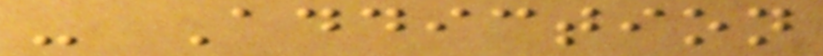- Addiction
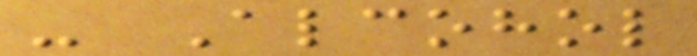- Alcohol
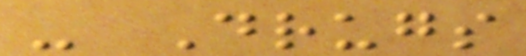- Drugs
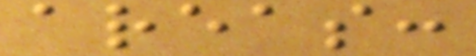areas:
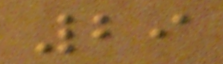29
